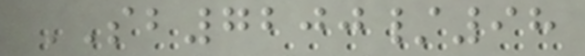SB7200/98
